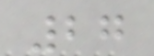27
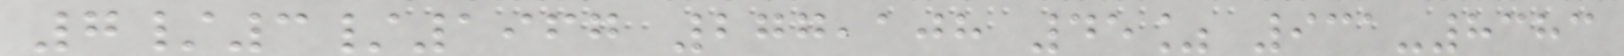7/3/1967 277,108 45% 931-8383
